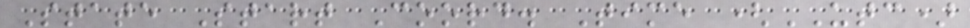State Start Coord. Time (UTC)
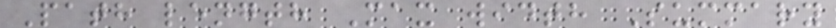Path length Max width Summary
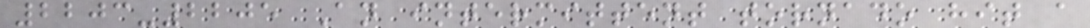2203-2205 An intermittent tornado hit a
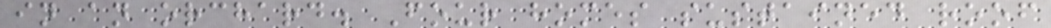in an orchard. Four homes sustained roof
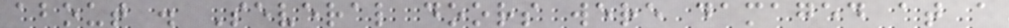about . Several doors were damaged at a
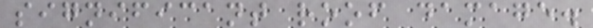significant roof damage.
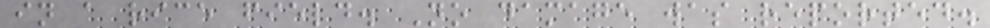in a rice field. No damage was reported.
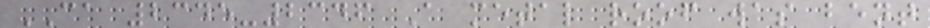CA 2345-2346 A metal roof was bent
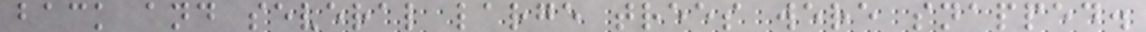back and several large trees were snapped.
